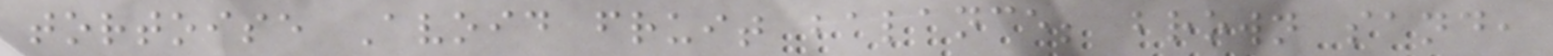tortoise Avoid fruit balance; brown sand,
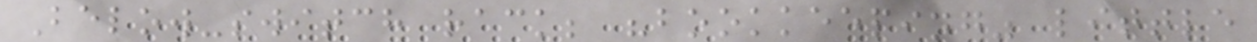Below-switch rack; "bookkeeping" little
